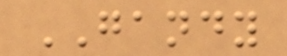GANDY
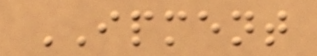IPMENT
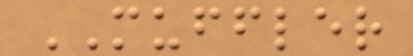MUFFLER
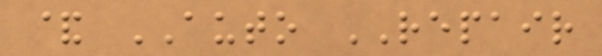& AUTO REPAIR
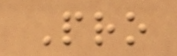Pro
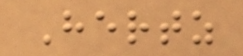Hertz
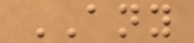ANY
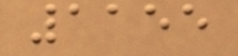1155
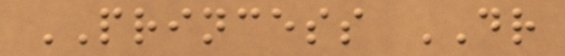PRINCESS DR
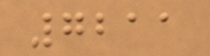7211
